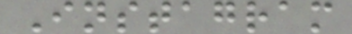Instagram
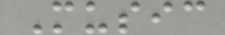Music
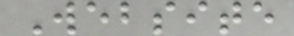Website
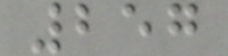257
